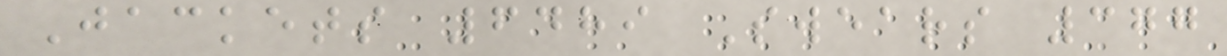Jackets 6489 Swears 377
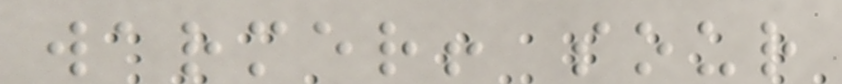warmer! sour
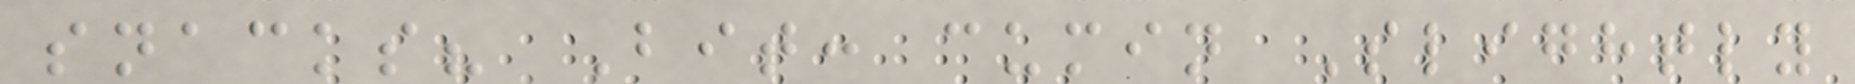snacks? Bit: cumin Slightly
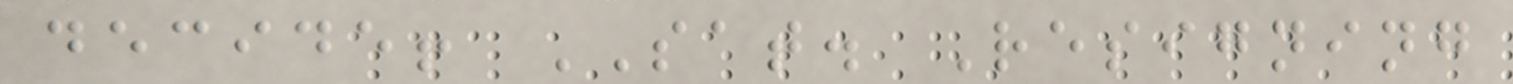decide! SAT. Resigning
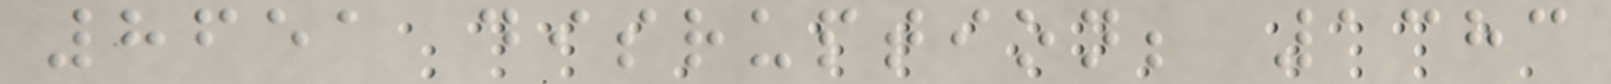8651 disruption; 1383
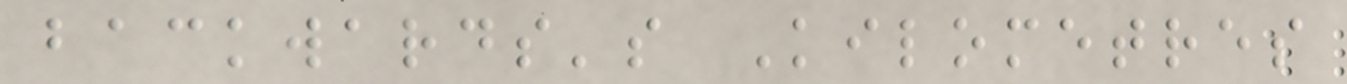backwards's Kilometres
